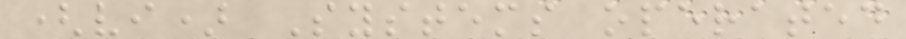(vi) Systems operated
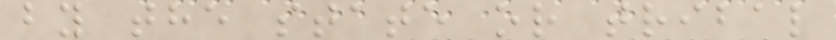by the state or tribal
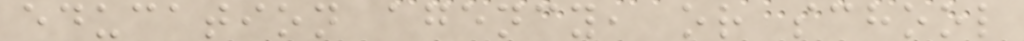education agency, or school
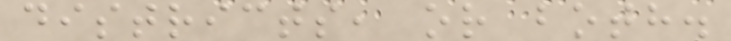districts, or both.
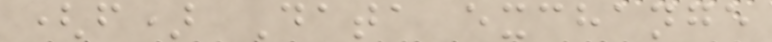(f) Data exchange
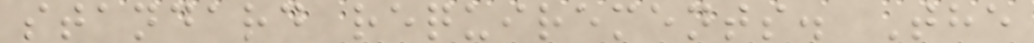standard requirements. The
